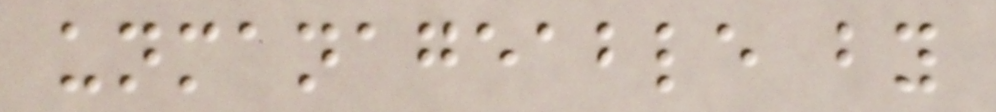unmanageable by
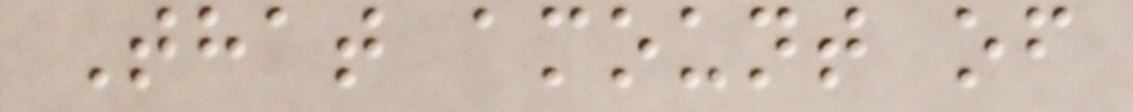That amount of
